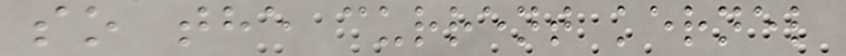so the current kernel
